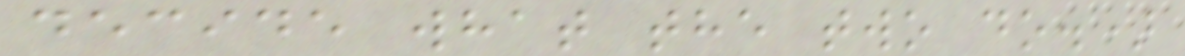decide what the two do.)
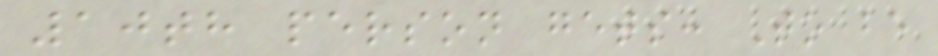10th person gets: To be
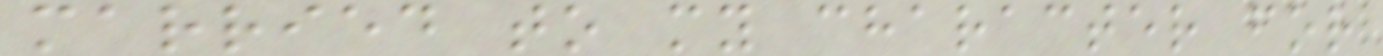married to my character for
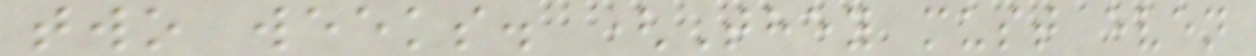two weeks. (They must even
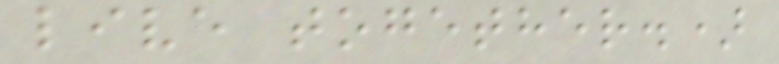live together.)
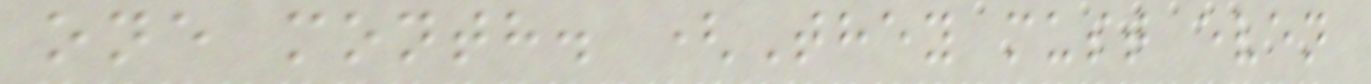one month. (They must even
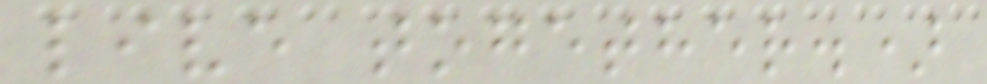live together.)
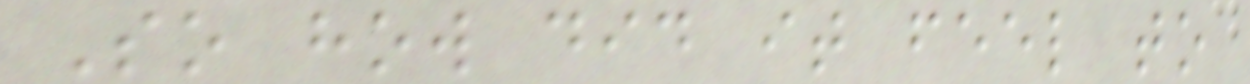So how did it feel to
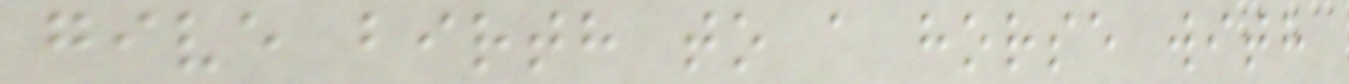give birth to a horse with
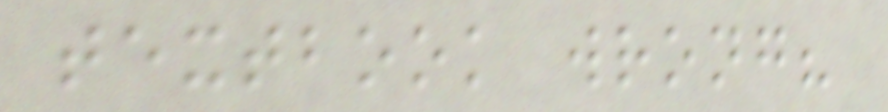textbook wrong?
